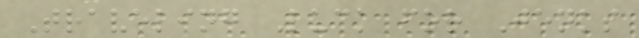Traveling Luck for Jenks
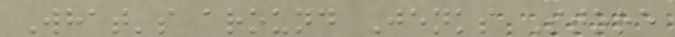What's around Jenks Store
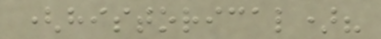(historical)?
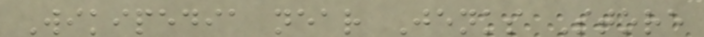Wikipedia near Jenks Store
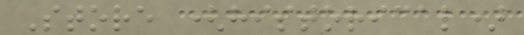Store (historical)
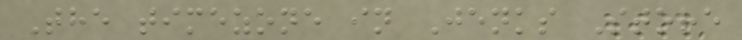The timezone in Jenks Store
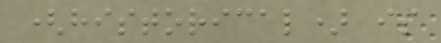(historical) is
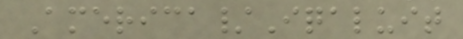America/Iqaluit
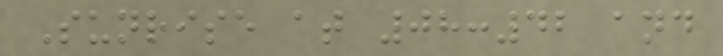Sunrise at 08:42 and
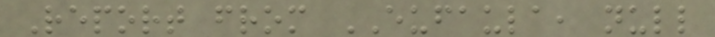Report from EUFAULA, null
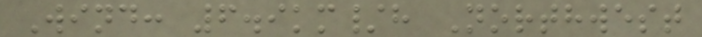Wind: 6.9km/h Northwest
